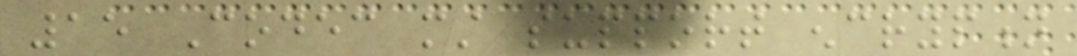15 Codec must support encryption
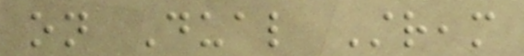on Dual Stream
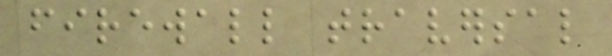firewall traversal
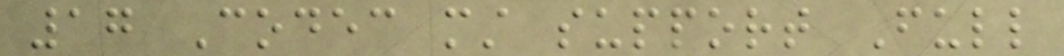17 Codec must support Full
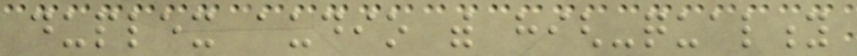duplex audio with high-quality
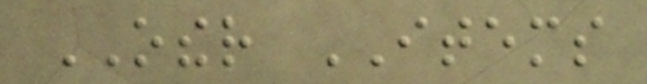OTHER ITEMS
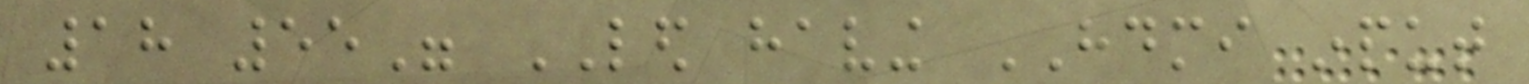18 55" LED having HDMI input
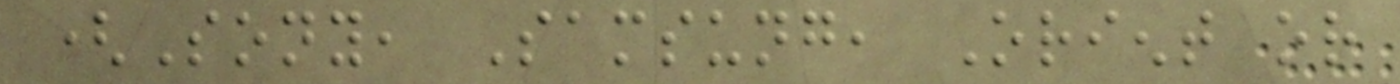(Sony, Samsung, Orient or
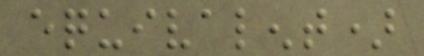equivalent)
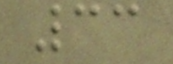33
